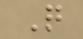Q
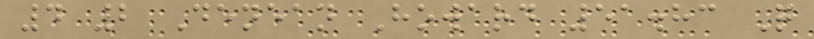4 2 Denean Howard 51.83 Q
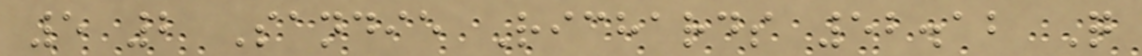5 2 Sandie Richards 52.12 Q
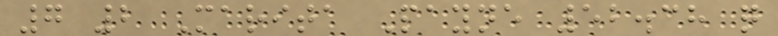7 2 Marita Payne 52.38 q
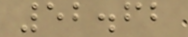52.62
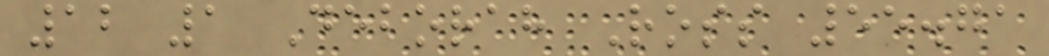12 1 Deborah Ross 55.71
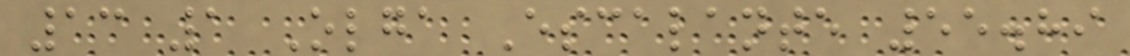13 1 Olga Escalante 55.89
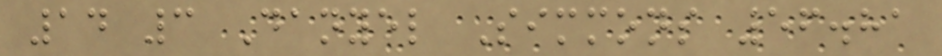14 3 Danyel Simmons 56.81
